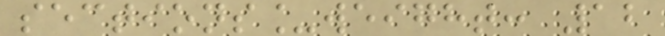sections_weight: 12
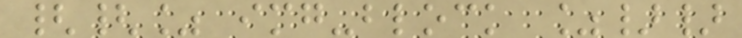{{% img-block %}}
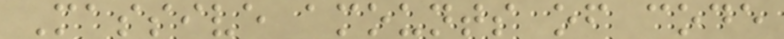Massive amounts of code
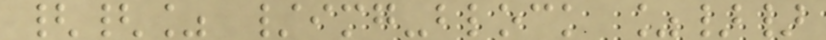{{% /img-block %}}
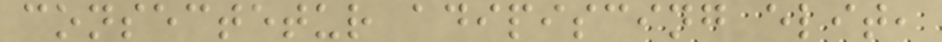consectetur adipiscing elit,
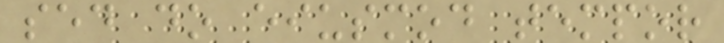sed do eiusmod tempor
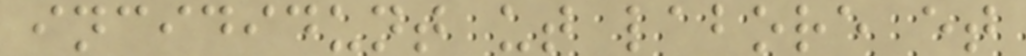incididunt ut labore et
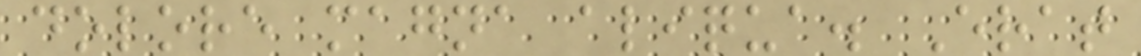dolore magna aliqua. Erat
